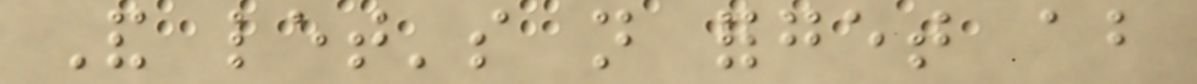And let's not forget about
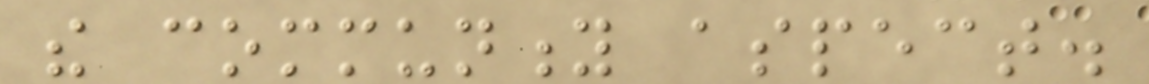the community aspect.
